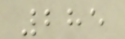285
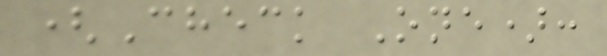(Check One):
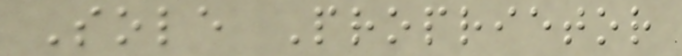Sole Proprietor
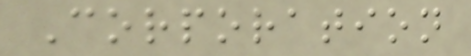Corporation
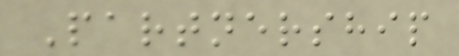Partnership
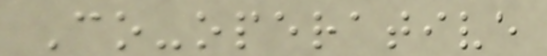Co-operative
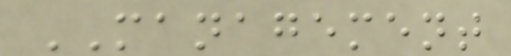MANAGEMENT
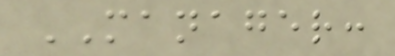MANAGER:
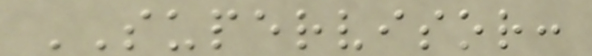SUPERVISOR:
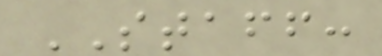STAFF:
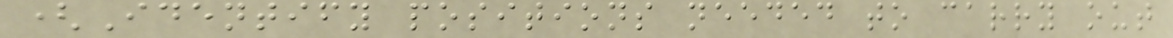(Identify positions needed to carry out
